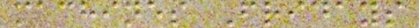machines Fridays
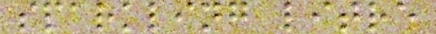sparkling litre
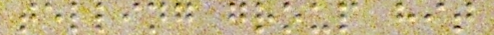telling group hit
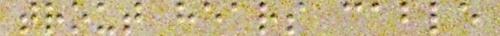trout hears cable
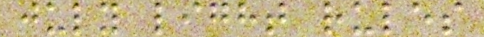july light rules
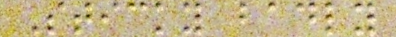Sticky badly
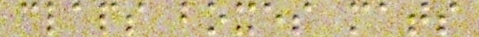claps boxes mats
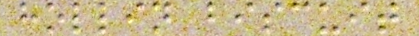hollin biscuit
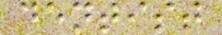dentist
